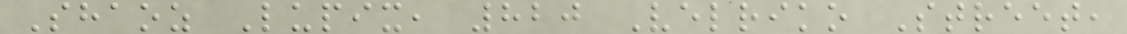Shaoz Lupix, 820 Velriko Street,
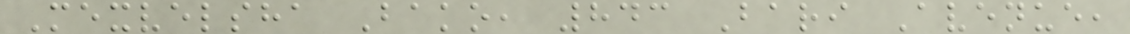Mexvelsha Bako, 843 Bari Avenue,
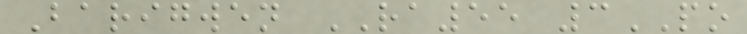Barigwen RA55 3PO
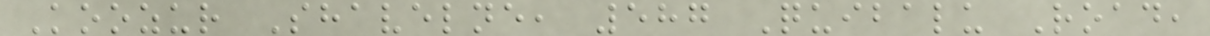Koozur Shavelne, 587 Quibalu Road,
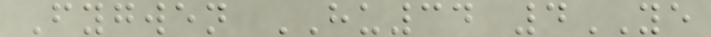Fygwen HU34 4YE
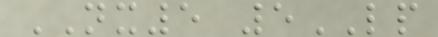NX5 5LP
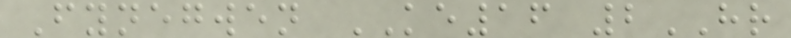Fynegwen KE16 2HR
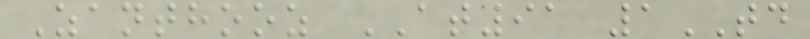Zanthooz AT91 1TD
